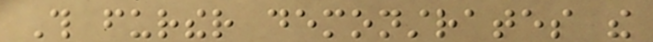This further demonstrates the
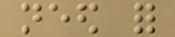need for
